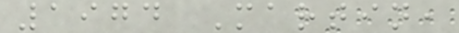1974 Martin,
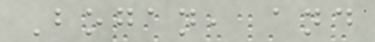Bogan, and
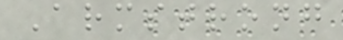Armstrong
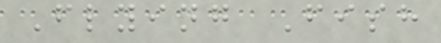Flying Fish
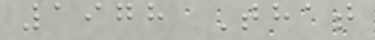1978 That
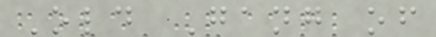Old Gang of
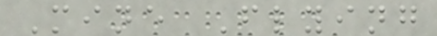Mine Flying
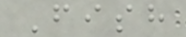Fish
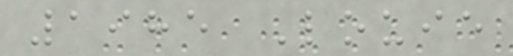1985 Louie
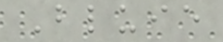Bluie
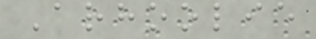Arhoolie
